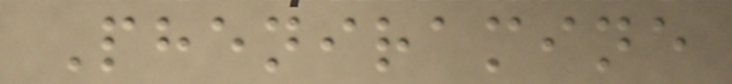Pheniramine
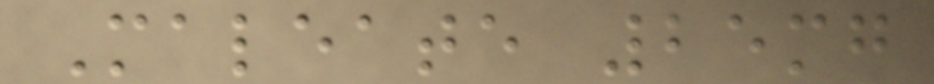Maleate 25mg
